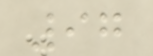97
